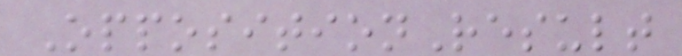OppositionResult
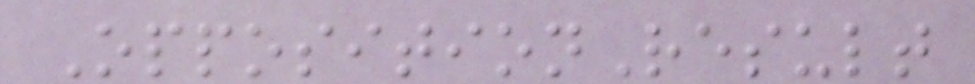OppositionResult
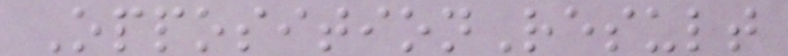OppositionResult
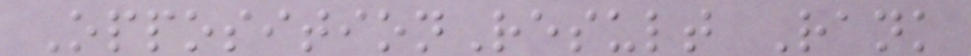OppositionResult Rank
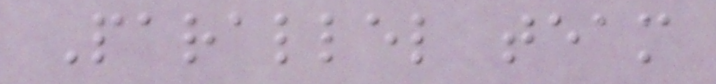Parallel team
